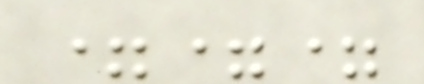===
